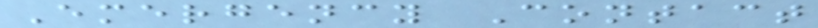Emergency Contact
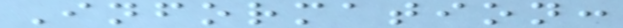Information:
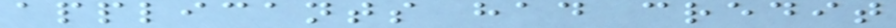applicants had credit
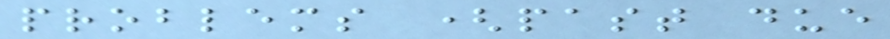problems (past due
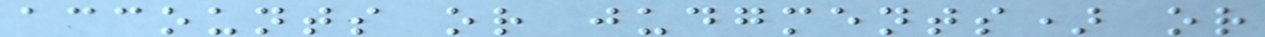accounts or judgments) or
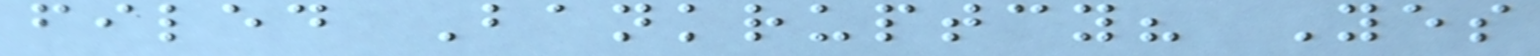filed Bankruptcy? Yes
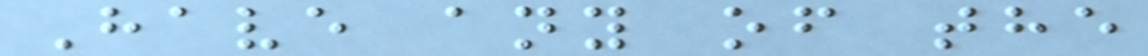Have any of the
